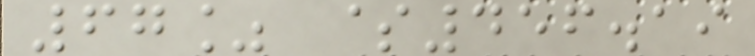67% $456.19
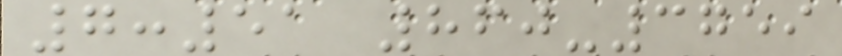7:51 860-3759
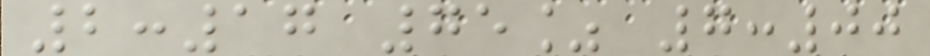2:17 75% 7:00
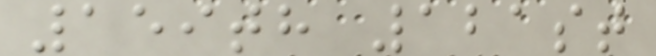159th 121st
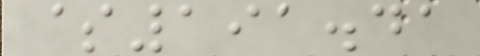$191.41
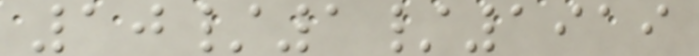10/1/1919
